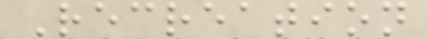Recreation
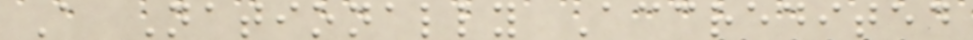A Nationally Accredited
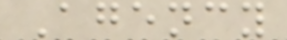Agency
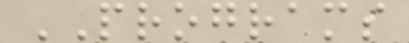PROGRAMS
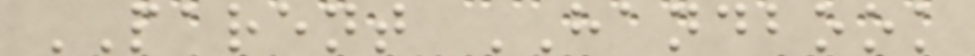PARENT HANDBOOK
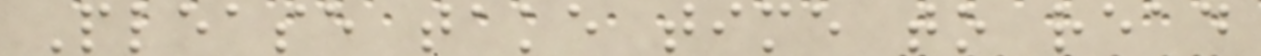Please take time to read
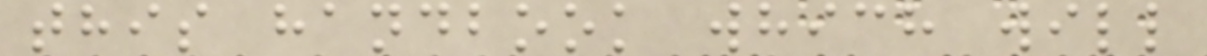this handbook which will
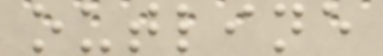outline
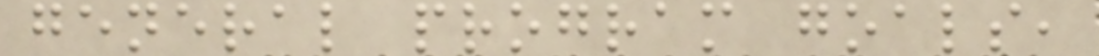general program goals,
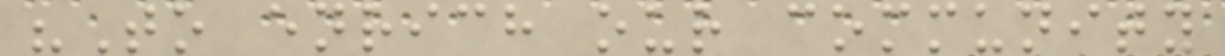"To enrich our community
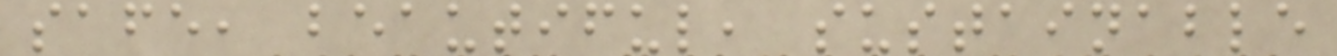safe, beautiful, sustainable
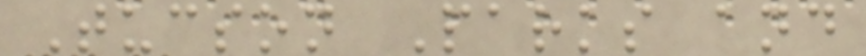Tucson Parks and
